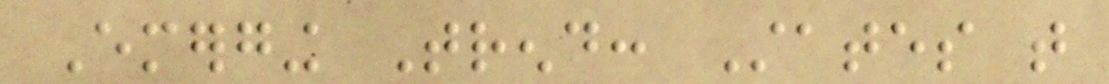Emerging Trend: States that
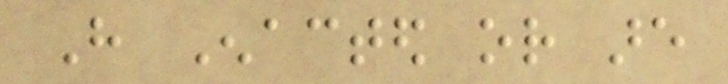Have Enacted or are
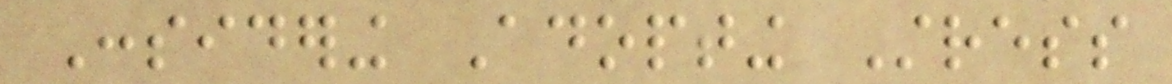Considering Adopting Stress
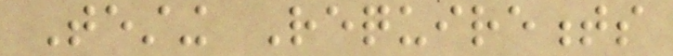Testing Requirements
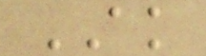AK
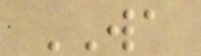WA
